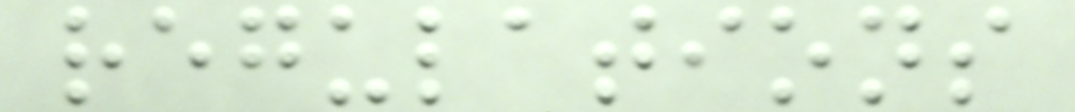regulations
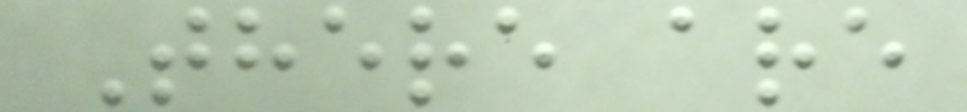There are
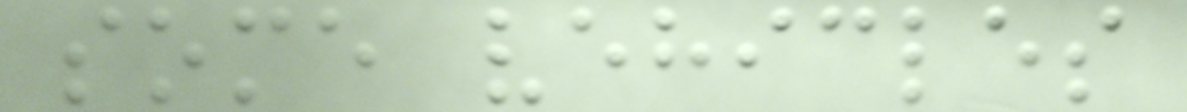some vehicles
